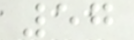57
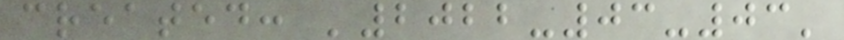created: '2022-03-03'
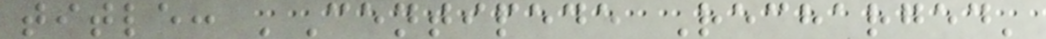title: 'Centipede Recharged'
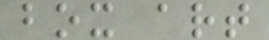box art
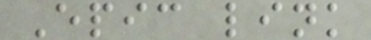Epic link
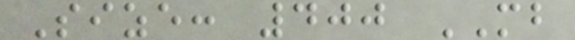Size: 400 MB
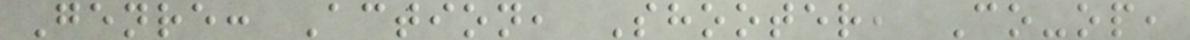Genre: Action, Shooter, Co-op,
